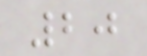20
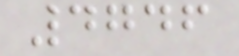4746
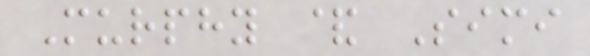Murphy & Simi
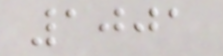1001
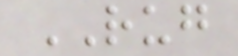RUG
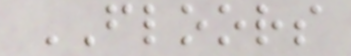FLOORS
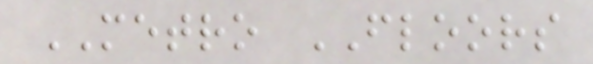METRO FLOORS
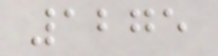1275
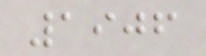1906
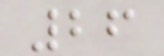26
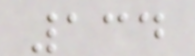134
